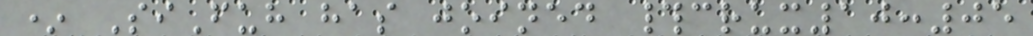* SiFuh has joined #crux10:05
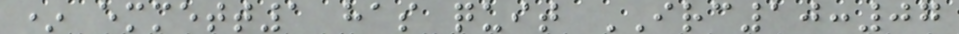* emmett1 has quit IRC10:07
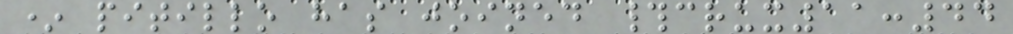* pitillo has joined #crux11:44
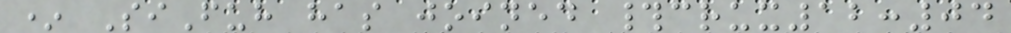* SiFuh has joined #crux12:04
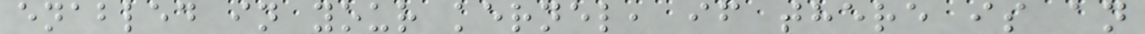enabled in your kernel, if there is an
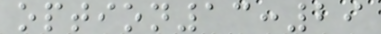option13:29
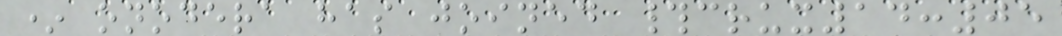* onodera has joined #crux14:05
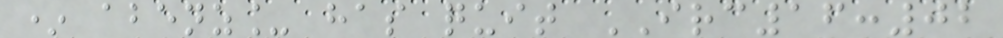* abenz_ has quit IRC16:02
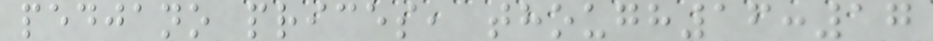pedjano prices, though16:17
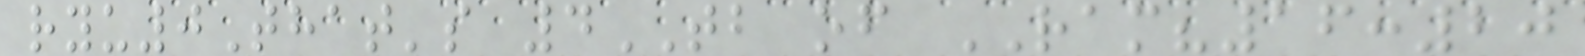ryu0That's 4TB of RAM?16:20
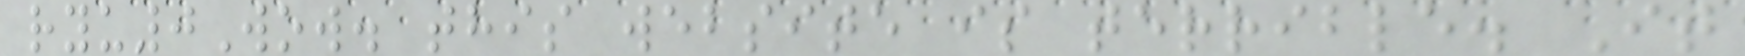ryu0Wow. this website is terrible. It
